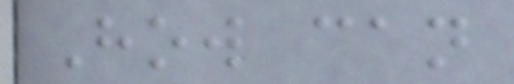How can
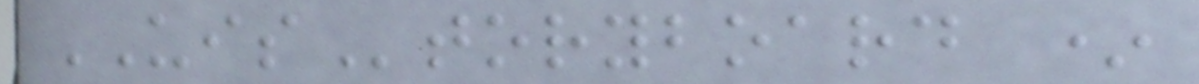UIStoryboard *
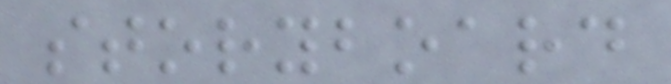storyboard
